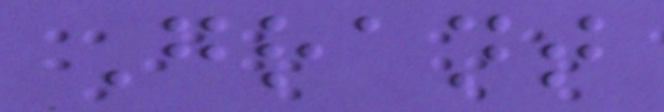Grant
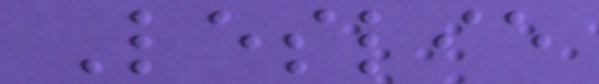Leslie
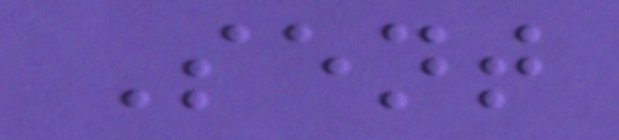Sent
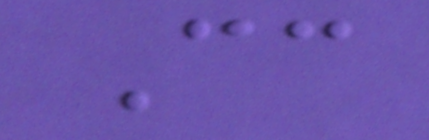Cc
